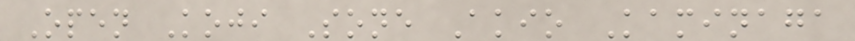Open Koji Sone Akio Kaminaga
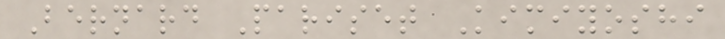Bernard Pariset Kimiyoshi
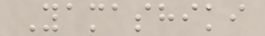Yamashiki
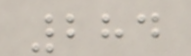284
